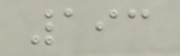193
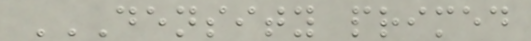DENSITY PRIMED
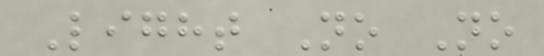Light No No
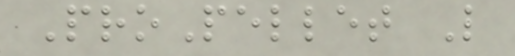ProPellet L
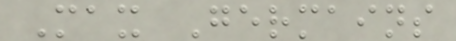Max Germains
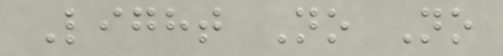Light No No
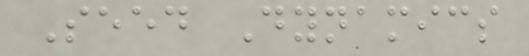Seed Dynamics
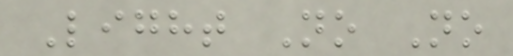Light No No
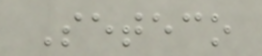Seteco
